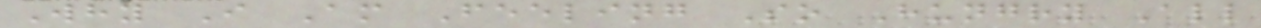Why I Am Feeling So Hungry All
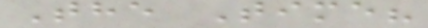The Time?
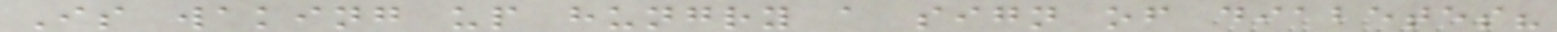Is waking up hungry a sign of diabetes?
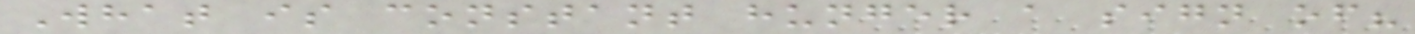What is constant hunger a sign of?
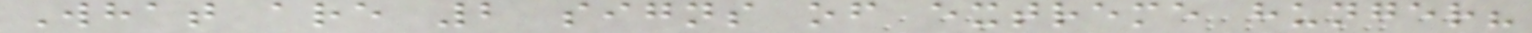What are 2 signs of extreme hunger?
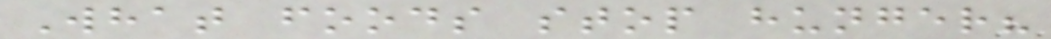What foods stop hunger?
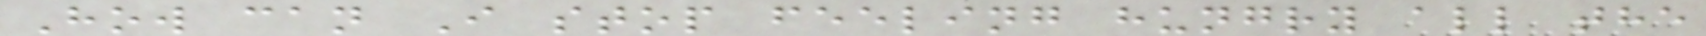How can I stop feeling hungry all the
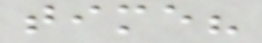time?
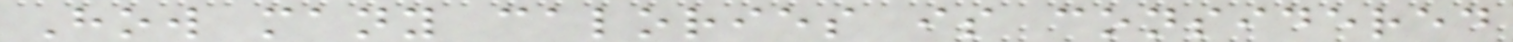How many calories is considered
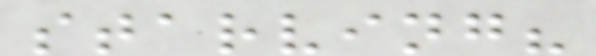starving?
